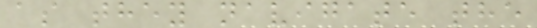as they navigate the
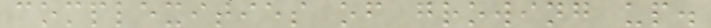complexities of growing up.
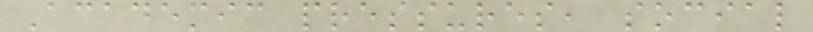Academic pressures, social
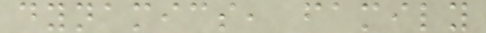dynamics, family
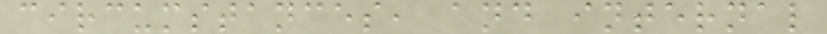circumstances, and internal
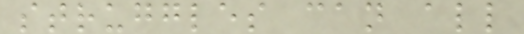struggles can all
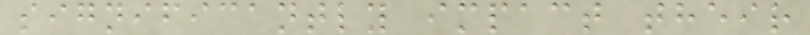significantly impact their
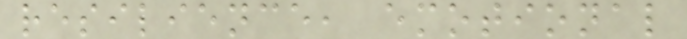resilience, emotional
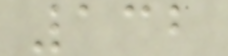132
